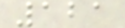121
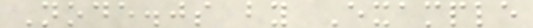Node.js by Example
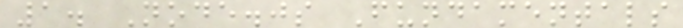1. Node.js Fundamentals
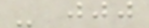- jjj
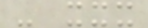- xxx
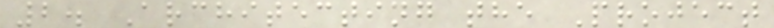2. Architecting the Project
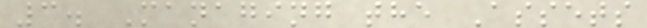3. Managing the Assets
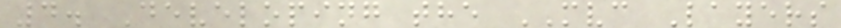4. Developing the MVC Layers
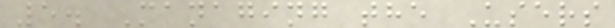5. Managing the Users
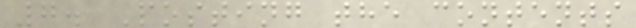7. Posting the contents
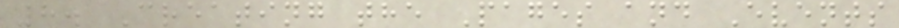8. Creating the Pages and Events
